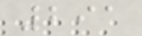291
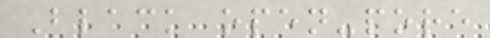Black open-pore
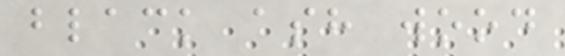black ash wood
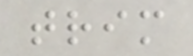trim
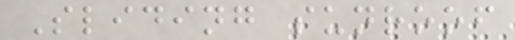Sliding sunroof
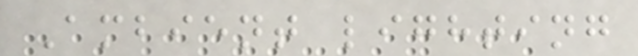Ambient lighting
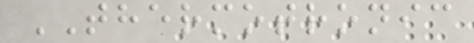THERMOTRONIC
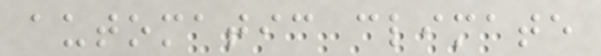automatic climate
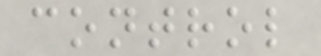control
